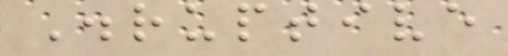Disruptive
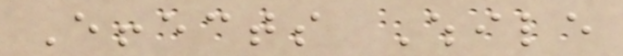Effects While
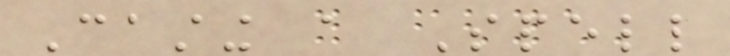Casting a Spell
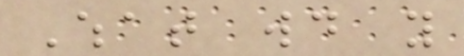What would you
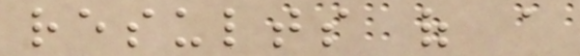results of a
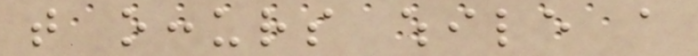that occurs while a
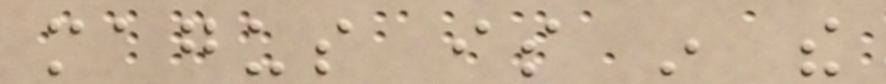magus is in the
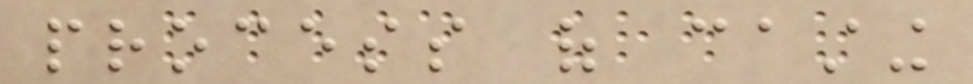process of casting
